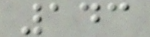143
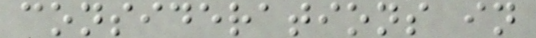considerations in
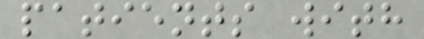patients with
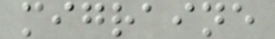migraine
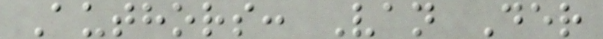Authors: Van Der
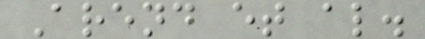Arend et al.
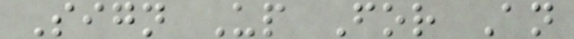Sign Up For An
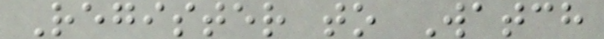Register to Watch
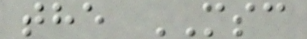the MSC
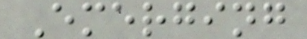Emerging
